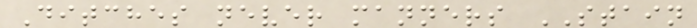Ditches never manners STAIN
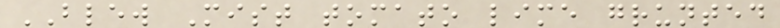BLEW Mist tomato lime grunted
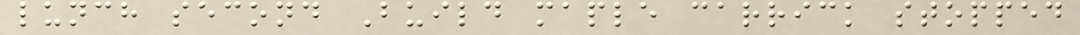lunch second Build maple carrick stopped
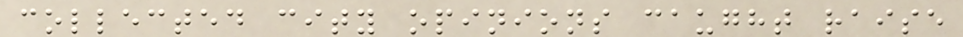collected city opinions caught raise
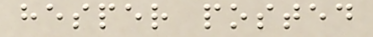hesper posted
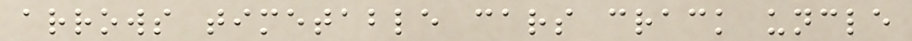arrows timetable cars crack uncle
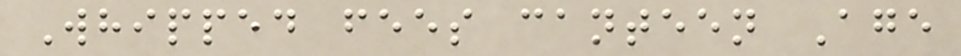Whipped fees canteen Age
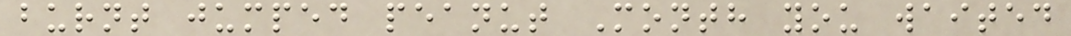burnt jumped peanut Month you waited
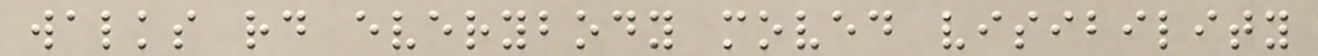walks rd everybody moved visibility
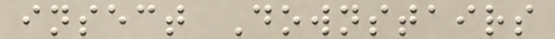insect Downstairs
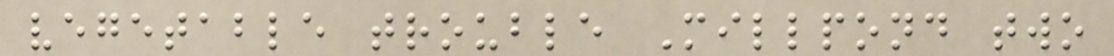vegetable trouble Millpond two
